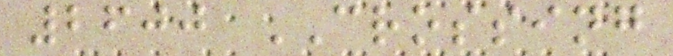2600 CROSSING
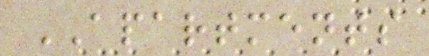APARTMENTS
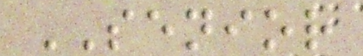SENIOR
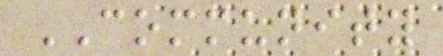COMMUNITY
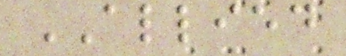ALLIED
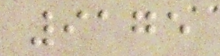9175
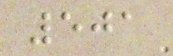501
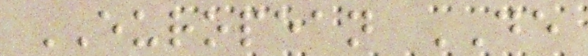EUROPEAN DE
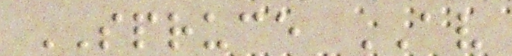SPRUCE AV
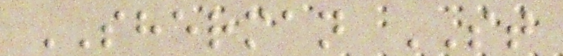SHERMAN ST
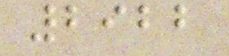2922
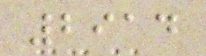2914
